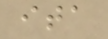ita
